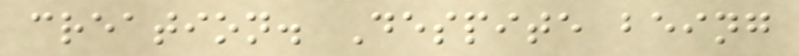creation. Despite being
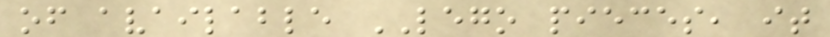of available LEGO pieces, it
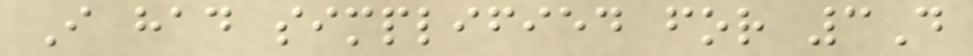I had simplified for 3D
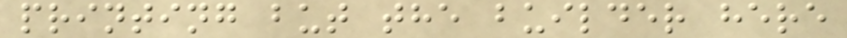printing but the builder here
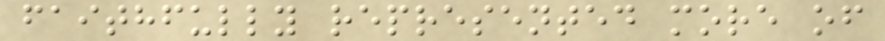faithfully represented more of
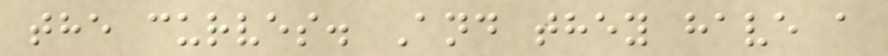the curves. And they have a
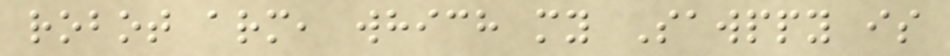robot arm, which my Sawppy is
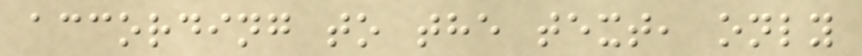according to the text, only
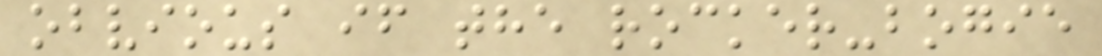obvious if the rocker-bogie
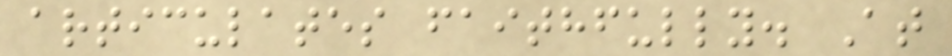articulates faithfully. At
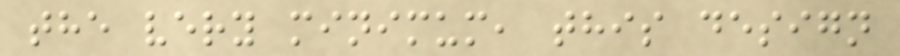the very minimum, this design
